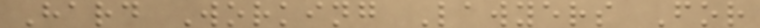Hard Working Lawyers For
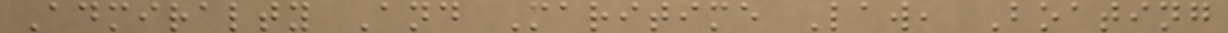Admiralty And Maritime Law, Boating
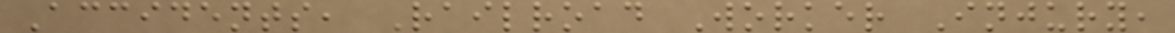Accidents, Railroad Worker Injury,
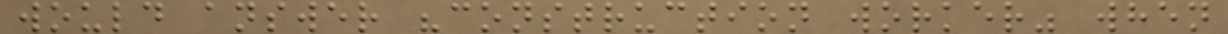would answer "construction worker" when
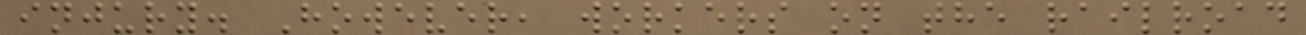injury. However, workers on the railroad
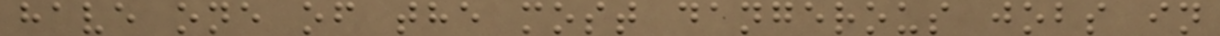have one of the most dangerous jobs in
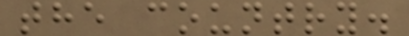the country.
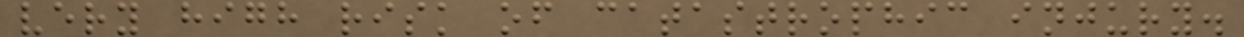very high risk of catastrophic injury.
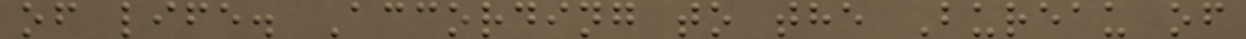of life. According to the Bureau of
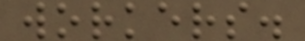workers.
